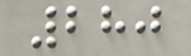280
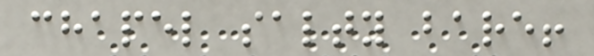chapel salty bare!
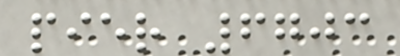pier 6703
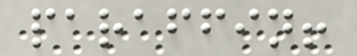paraffin!
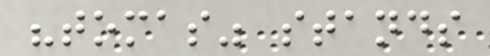"tomas" stands
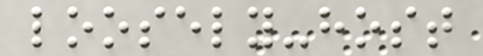loosely-host
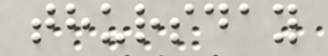thursday
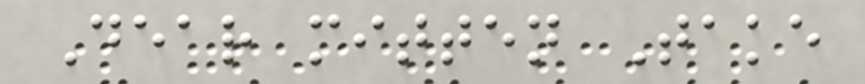Dear mitten Take
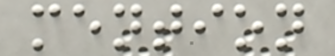mention
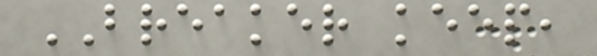BREAKER keep,
